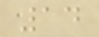14
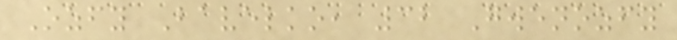Ozfy Bavelko, 32 Gwenozfy
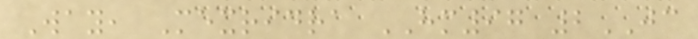Way, Mexridra HM97 2JC
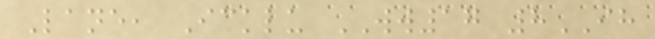Lane, Icklu WW17 8IH
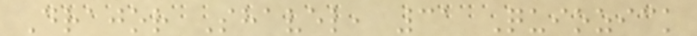Drajor Shavel, 31 Quiozick
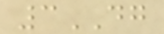3DG
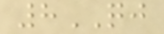8QJ
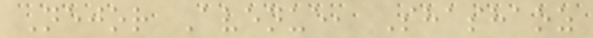Nejor Avenue, Shashaoz
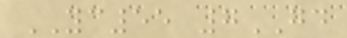YC55 7GD
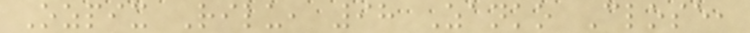Ozpix Rilu, 98 Zanko Close,
